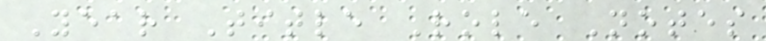Year Title Role Notes
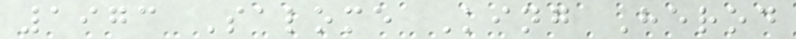1973 Salome King Herod
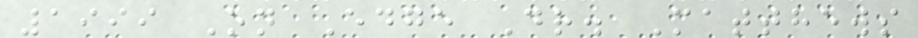1999 On Edge Dr. Matthews
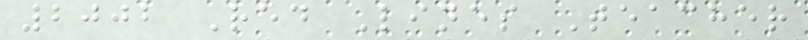2002 Red Lines Teacher
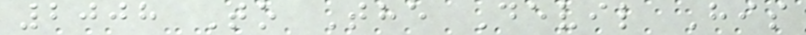2008 To The Devil His
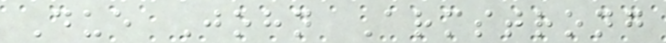Due John Armstrong
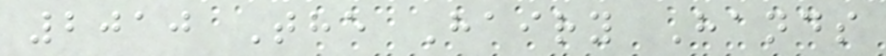2010 The Hairy Hands
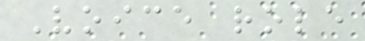Voice role
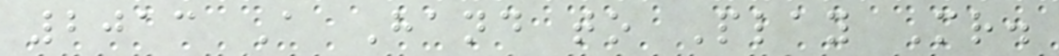2013 A Hand to Play Mr.
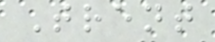Trent
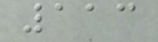113
